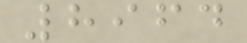8964
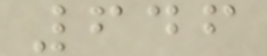646
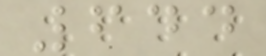644
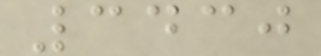3430
